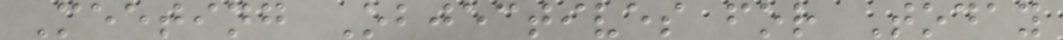Meeting Objectives for Today
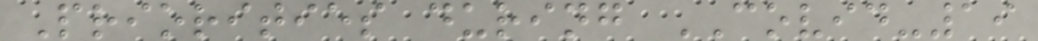Priorities during COVID-19
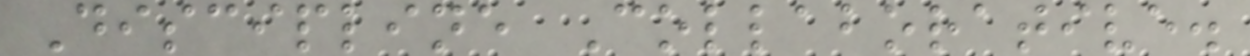Discipline Collaborative.
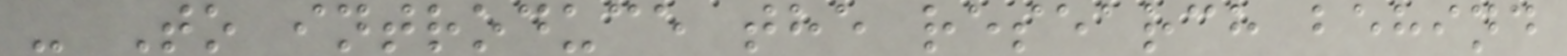- To introduce the research behind
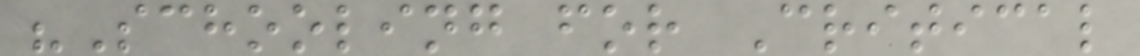"Schooling for Critical
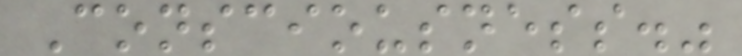Consciousness."
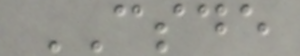CSDE
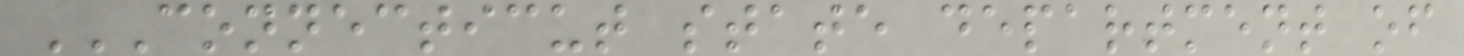CONNECTICUT STATE DEPARTMENT OF
